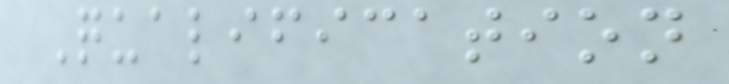Qualification
